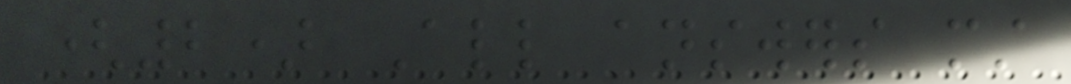(2) All answers must
